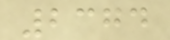2374
